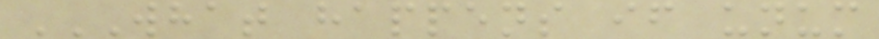WHAT HAPPENS IF UNUM
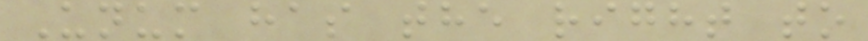Unum has the right to
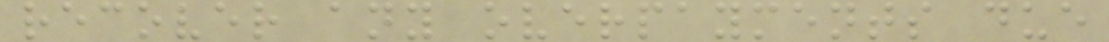recover any overpayments due
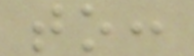to:
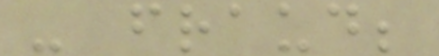- fraud;
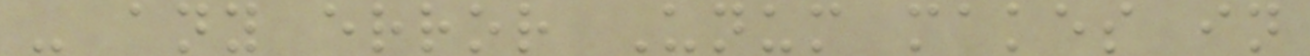- any error Unum makes in
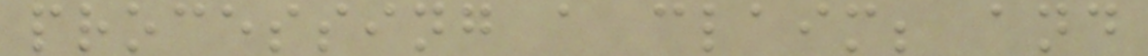processing a claim; and
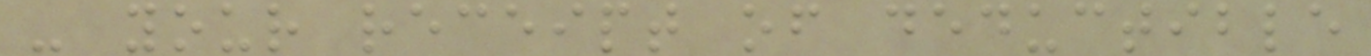- your receipt of deductible
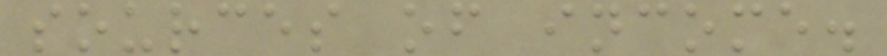sources of income.
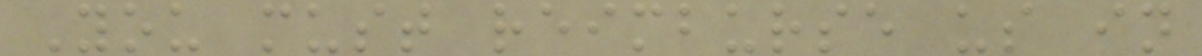You must reimburse us in
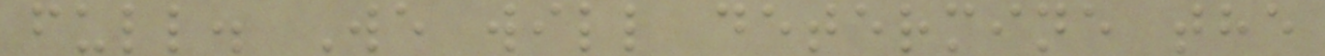full. We will determine the
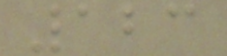123
